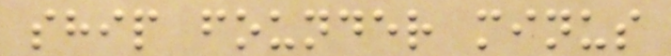ship founder minus
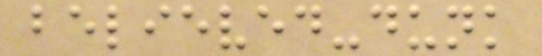believed-dunk
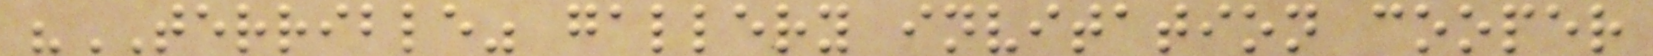"TERRIBLE" gallery invitation cooper
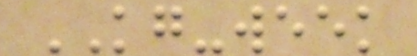KG-week
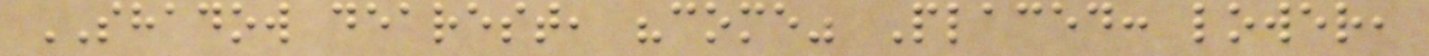SHADOW dearest, "come" Placed: lower,
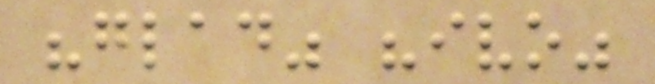"glad" "ivo"
